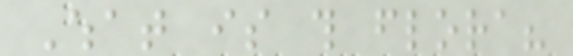What is this flora?
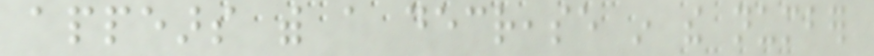appears with a decrease in the number
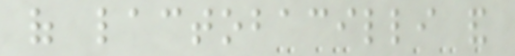of lactobacilli and
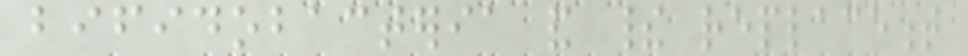bifidobacteria and their replacement
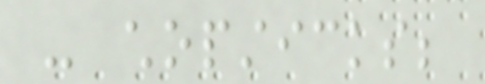- chopsticks;
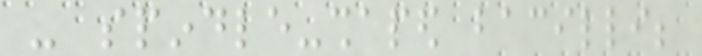- spindle-shaped bacilli;
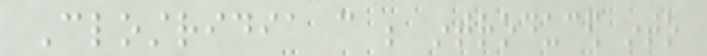Clostridia can be introduced into
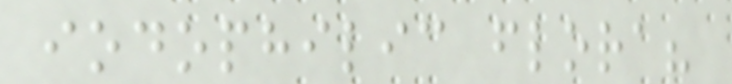iodophilic flora?
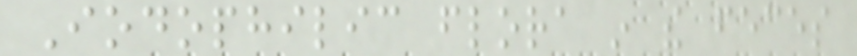Iodophilic flora in the feces
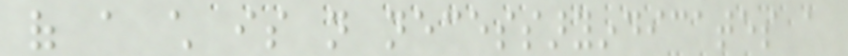of a child is not necessaryindicates a
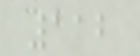112
